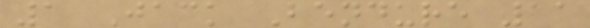1 Jack Bendure 11
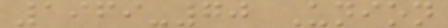1969-70 Union
